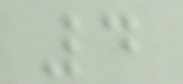4
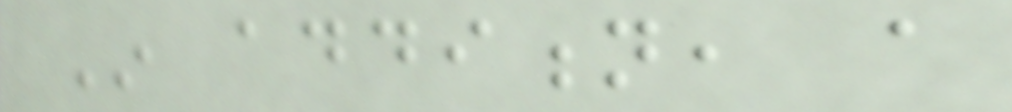In addition, a
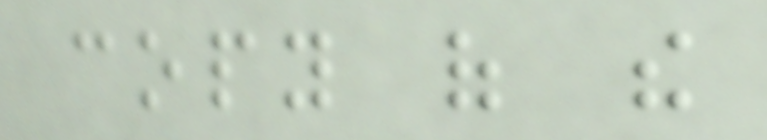copy of the
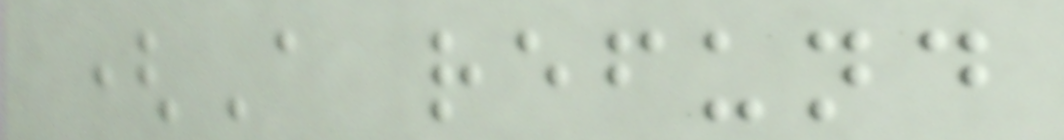(A refund
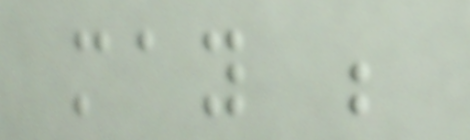may be
